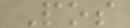Pos
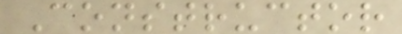Constructor
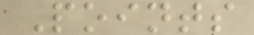Points
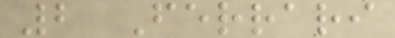2 Ferrari
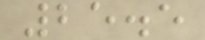25.5
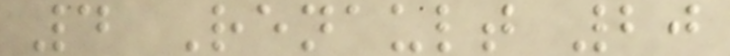4 Renault 20
